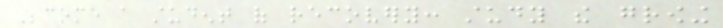Become a student of recovery: study the growing
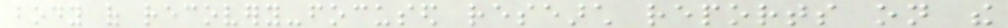body of recovery-focused research reports on the
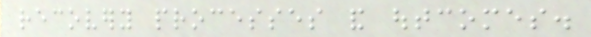recovery processes and outcomes.
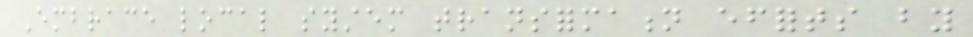Embrace local system transformation efforts by
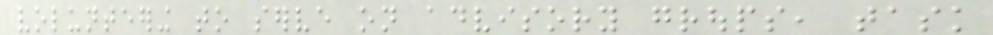volunteering to serve on advisory groups, task
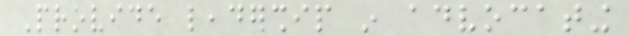Provide leadership in advocating
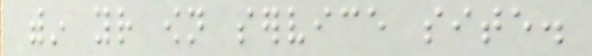within your own service site.
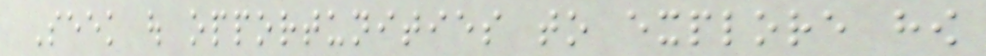Seek out opportunities to explore how
